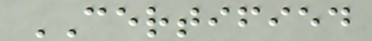CERTIFIED
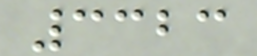3323
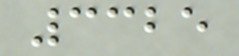3325
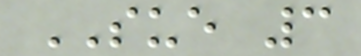SUE 3
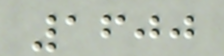1600
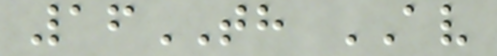16TH AV
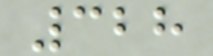328
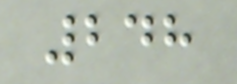248
